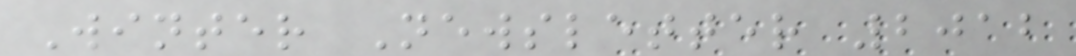Winter Newsletter 2012
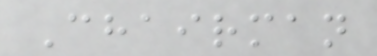Chairman
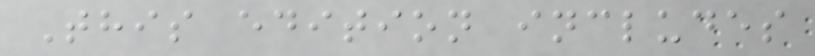This edition includes
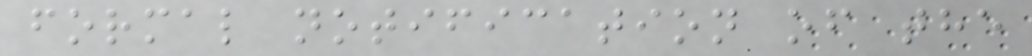formal notification of the
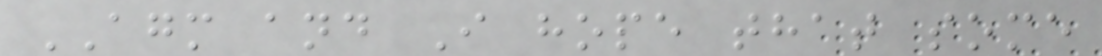AGM and I hope that some
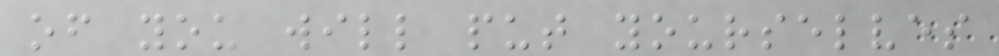of you will put yourselves
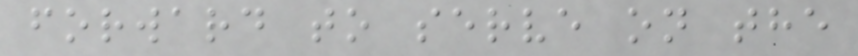forward to serve on the
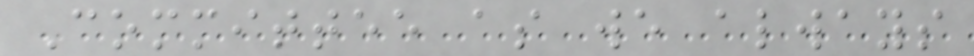Committee as we always
